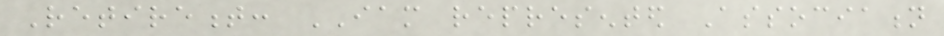Retirement: IAM represented Association
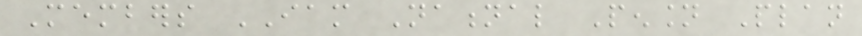Members IAM National Pension Plan
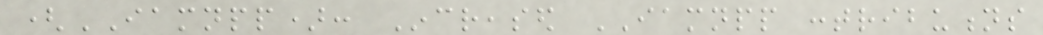(IAMNPP): Increased IAMNPP contributions
